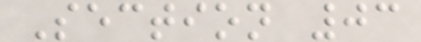Section 03
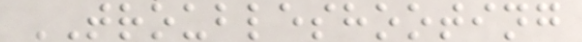TROUBLESHOOTING
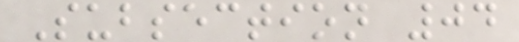Subsection 04
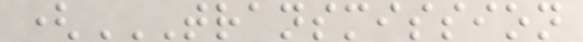(TRANSMISSION
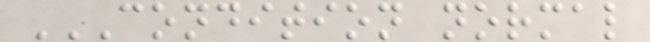CONDITION NORMAL
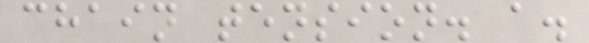chain tension. a.
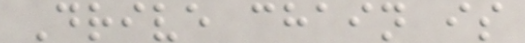Drive chain is
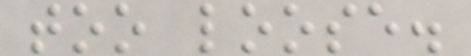too loose.
